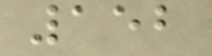152
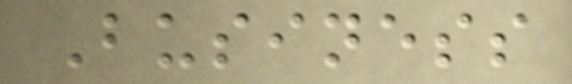Business
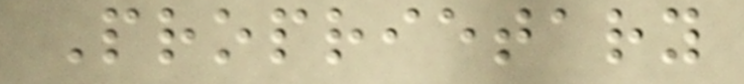Proprietary
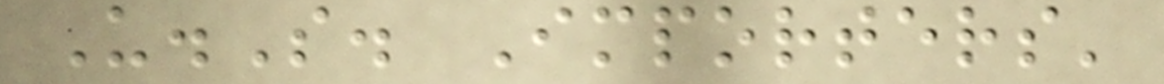U.S. Importers'
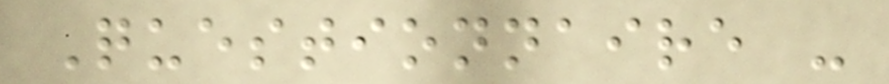Questionnaire -
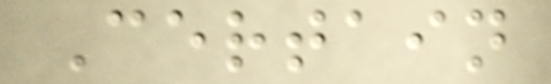Certain
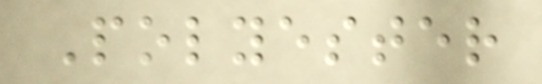Polyester
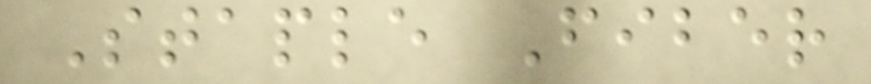Staple Fiber
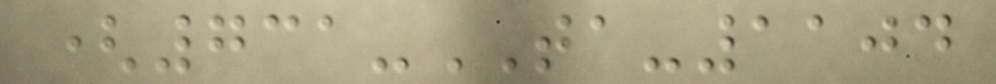(731-TA-1104
